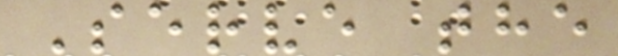Serve the
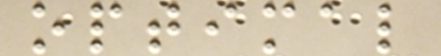optimal
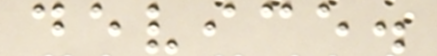device.
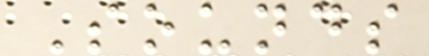Sounds
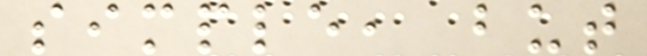simple, but
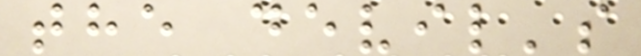the devil's
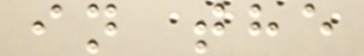in the
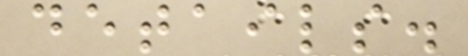details.
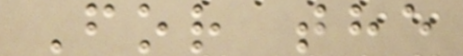For the
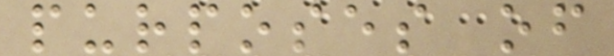purposes of
